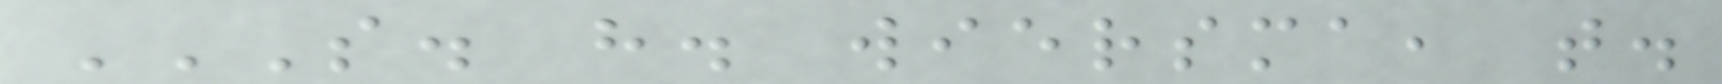S. H. WIERSMA, T.
